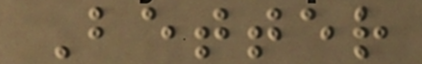Better
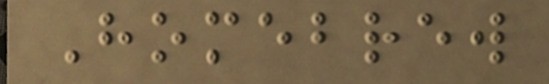Homebrew
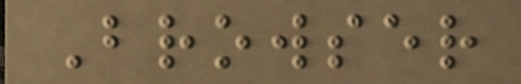Browser
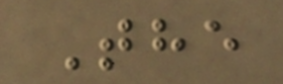The
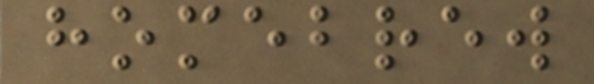homebrew
